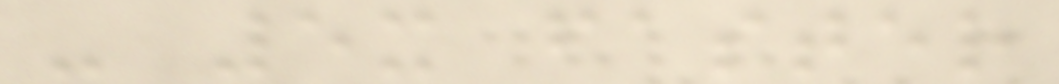- 5x faster
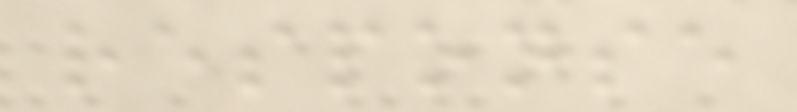response
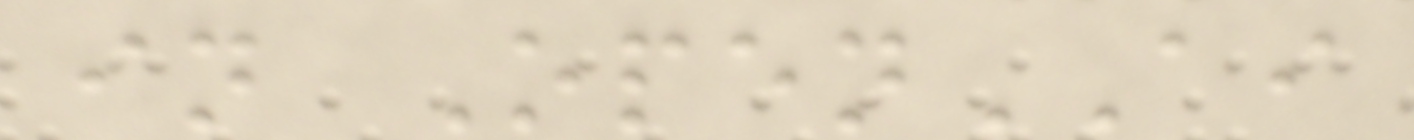in OpenAI
